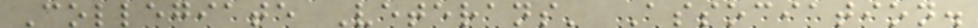Collegiate Veterans' Association.
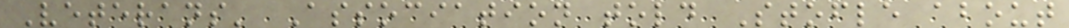Veterans' Association told Stofle about
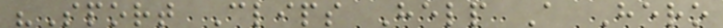"Sport Clips Help A Hero
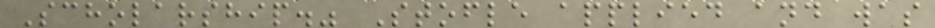Scholarship." Stofle applied and was
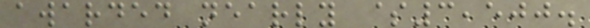awarded nearly $3,500.
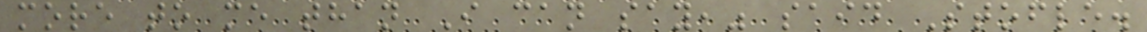more to me than I can say," said Stofle.
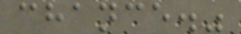chance."
